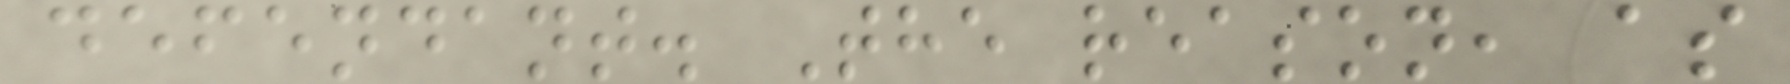defendant. The reason, as
